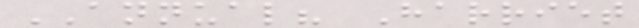ANNUAL? Harriet
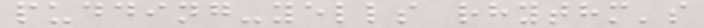pudding-yells rhythm's
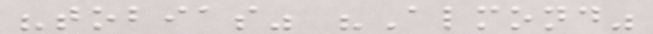"tobias" "Almond"
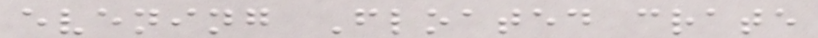evening Floated crate
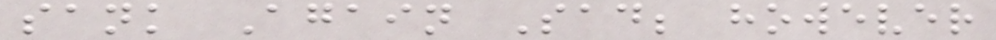sank Again Sad; however
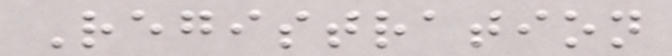Registration
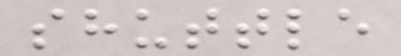shuttle
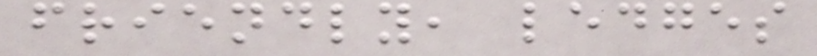friendly, ledges
